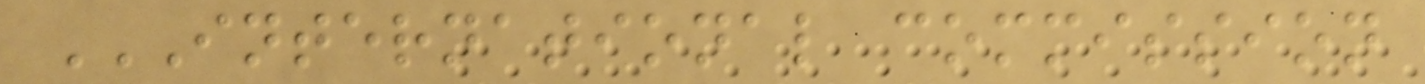INTERNATIONAL COMMISSION
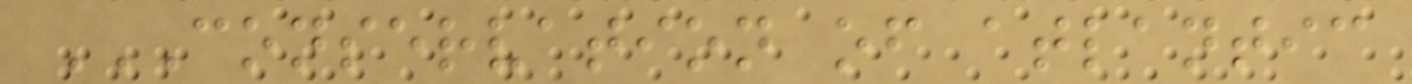CONSERVATION OF ATLANTIC
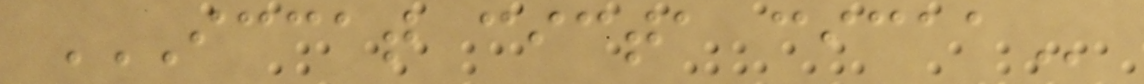ICCAT CICTA CICAA
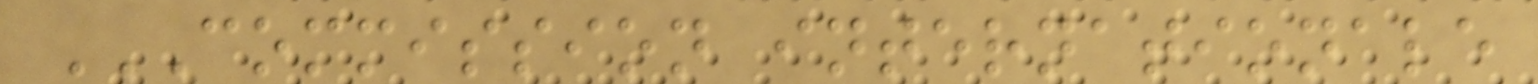COMMISSION INTERNATIONALE
